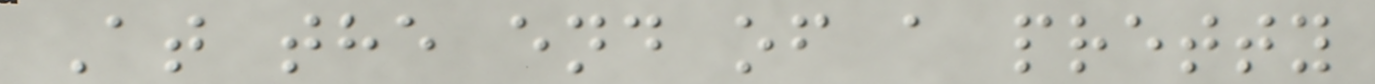At the end of a pretty
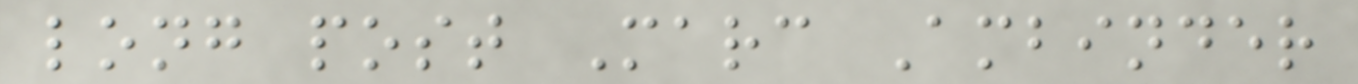long post Marc Ambinder
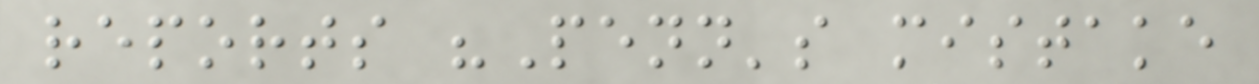reports "Penn's mistake
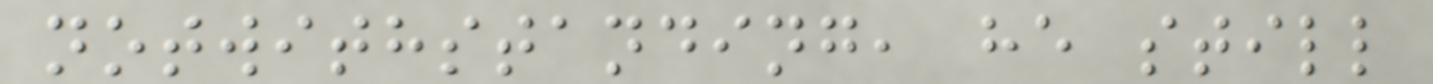notwithstanding, he still
